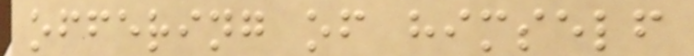offering of himself
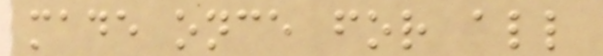made once for all
